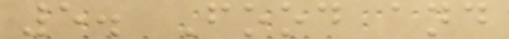5. Food and
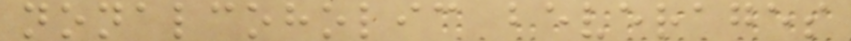nonalcoholic beverages
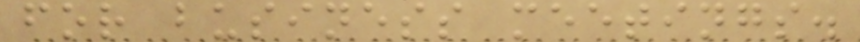for business meetings.
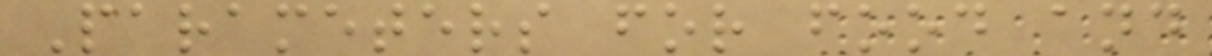Parameters for food and
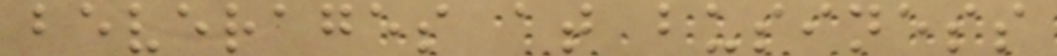beverages at business
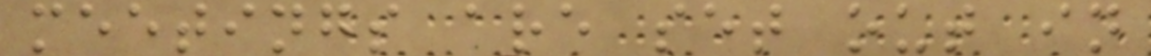meetings are set out in
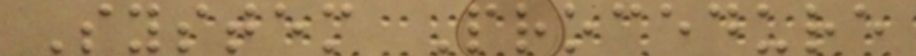System Procedure
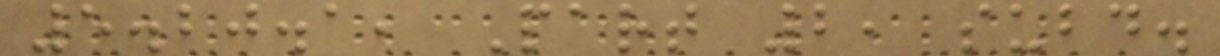5.20.1, Part 2, subd.
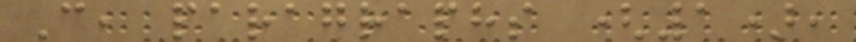C, paragraphs (1),
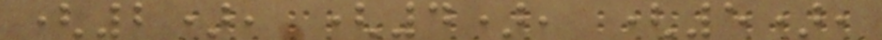(2), (4), (5),
